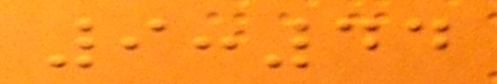9:44
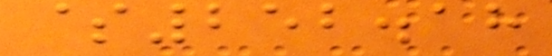$252.18
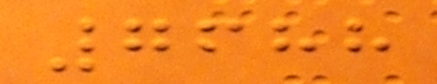7688
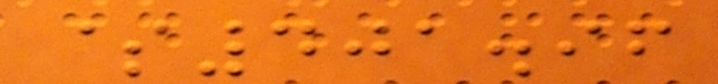$401.96
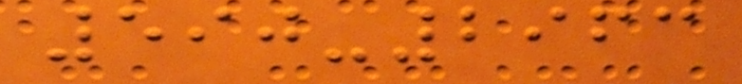590-2963
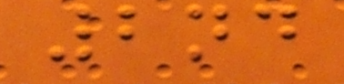2nd
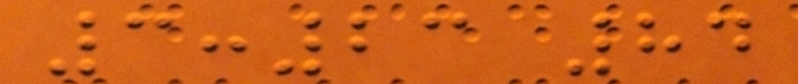3:23 84
